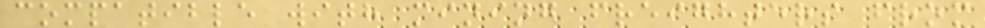compatible with mining freighters from
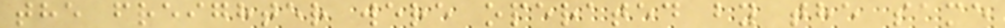the freighter were operated by the same
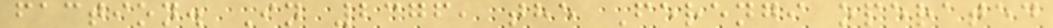faction. In 2376, the Ferengi operated
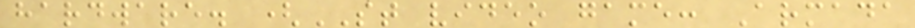hardware. (ST video game: Armada
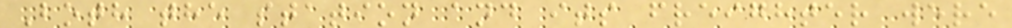Both the station and its freighter were
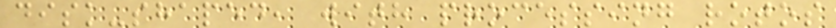disk-shaped, with processing rotos
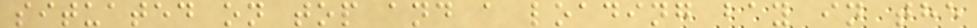situated on top and a loading bay in the
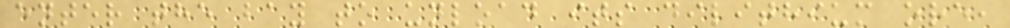enter the bay to unload its dilithium ore,
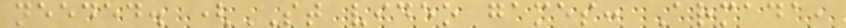needed. (ST video games: Armada,
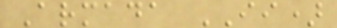Armada II)
